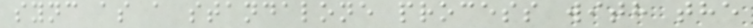sync as a standalone process with the
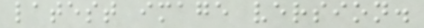latest image version.
